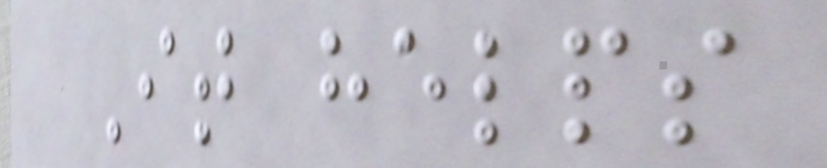It helps
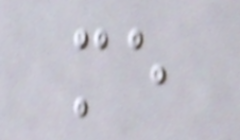me
